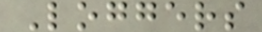Loggers
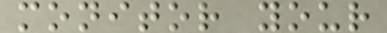monitor your
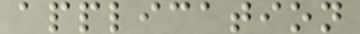application
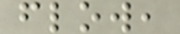flow,
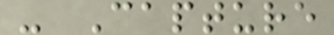- Capture
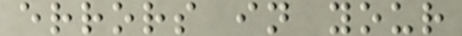errors in your
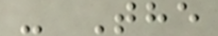- The
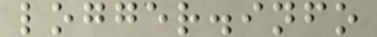logger.info
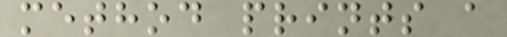method prints a
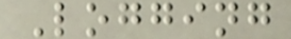Logging
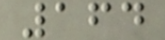164
